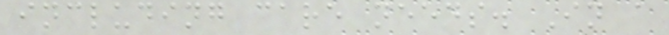including care needs. In a
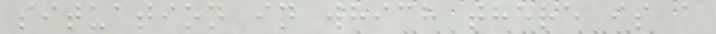situation in which there is a
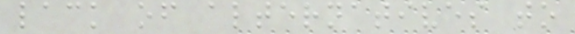lack of alternatives to
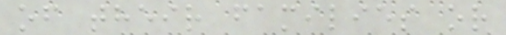of their families or
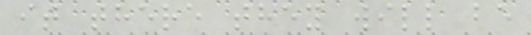it there they will be
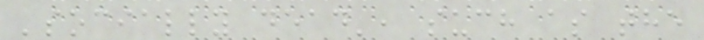'socially dead', such as the
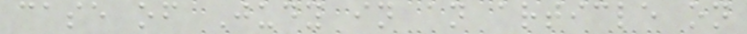case of Judy in an article on
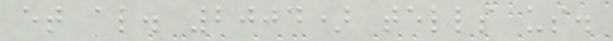et al. 2004) tells us.
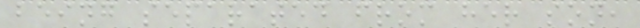being separated from her son,
